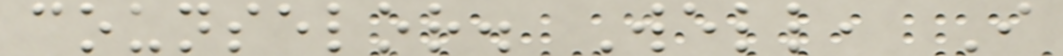counselor. Well, I
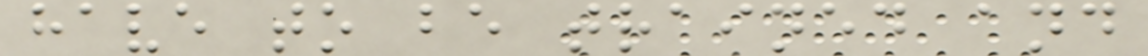have to be trained and
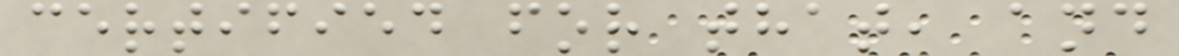certified for that, and
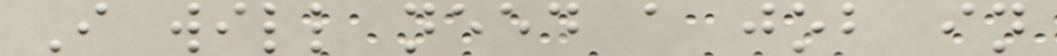I will need a job in
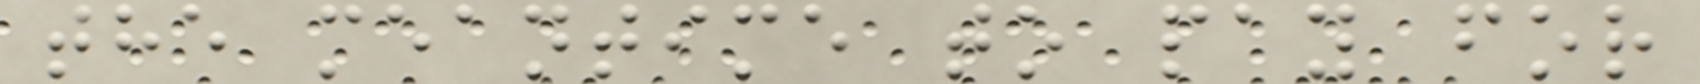the meantime to pay for
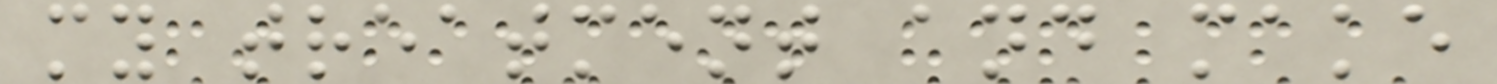my treatment and make
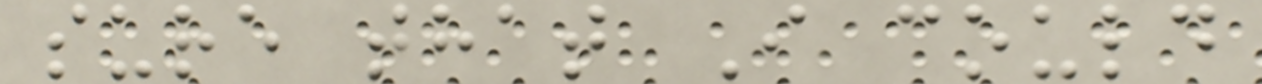sure that I could
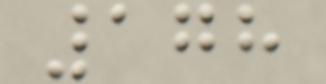178
